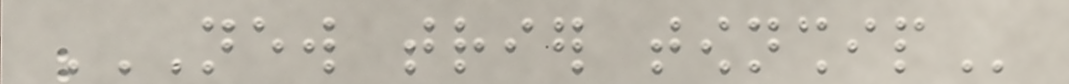NEW TRIER TOWNSHIP
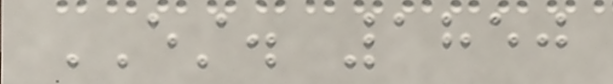EST. 1850
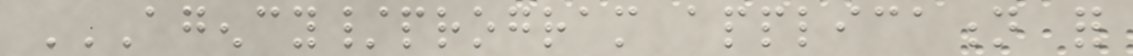AGENCY/PROGRAM APPLICATION FOR
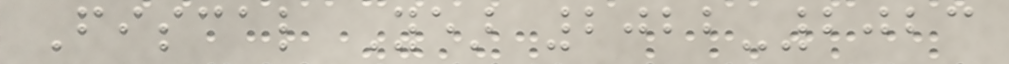Fiscal Year 2022-2023
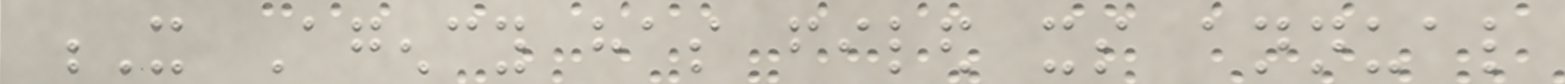X Agency has filed its annual
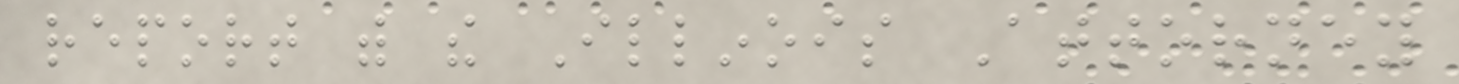report with the Illinois Attorney
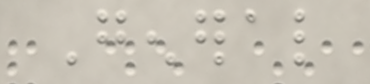General
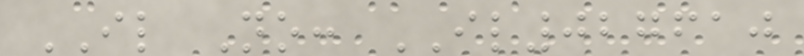IL No: IL027610
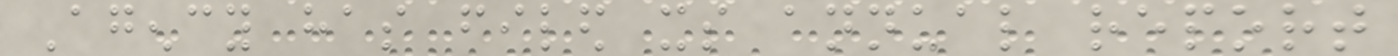Agency has filed its annual report
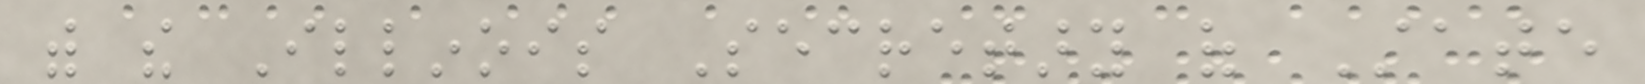with the Illinois Secretary of State
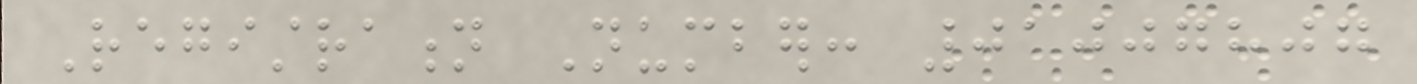Registration Number: 01007807
